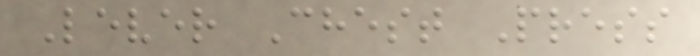Lever Chest Press
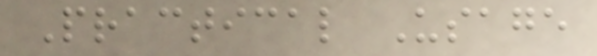Practical Usage
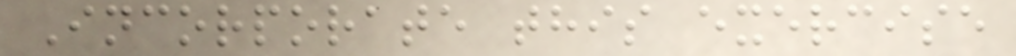Incorporate this exercise
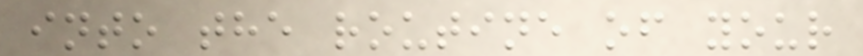into the routine of your
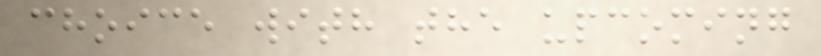choice with the upcoming
